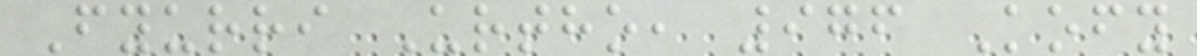Fyurri Urtho, 976 Kofy
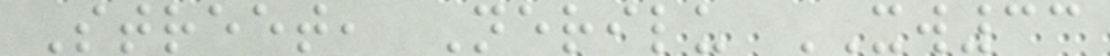Street, Nerilu XW33
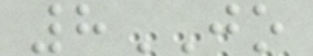8JO
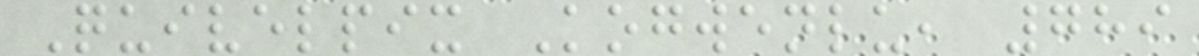Quivelpix Kogwenlu, 789
